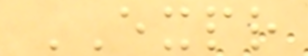EXPR
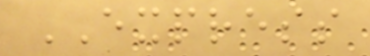EXPRESS
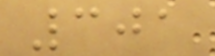301
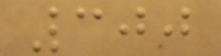300
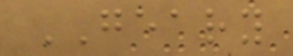GEARY
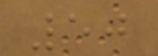50
